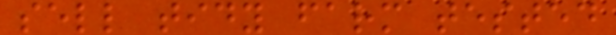sell tidy farm tested
